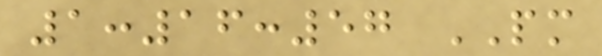1:16:57 PM
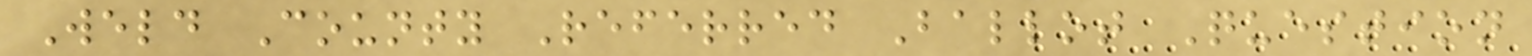Weld County Referred Ballot Question
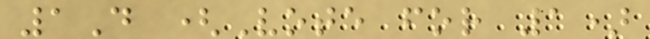1D (Vote for 1)
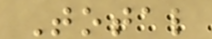Total
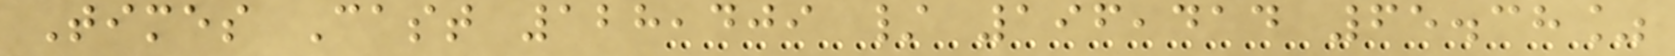Times Cast 128,409 / 196,414 65.38%
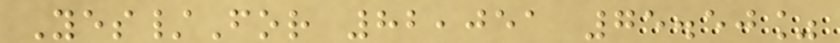Yes/For 82,051 75.50%
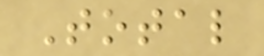Total
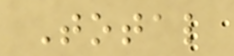Total
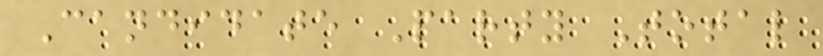Candidate Party Total
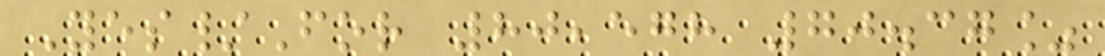Yes/For 80,578 70.37%
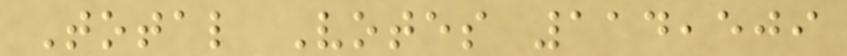Total Votes 114,509
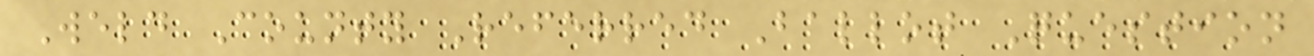Weld County Referred Ballot Question
